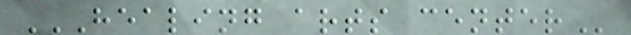HEALING ARTS CENTER
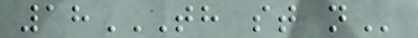18TH ST N
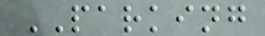PARKING
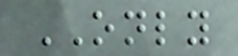ONLY
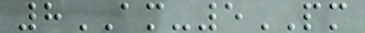8AM-5PM
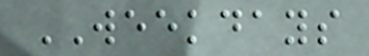WEEKDAYS
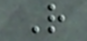R
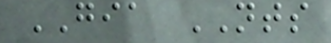GIA NTS
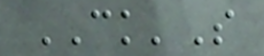CK'S
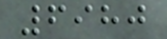6980
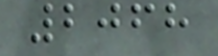2068
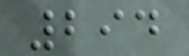294
